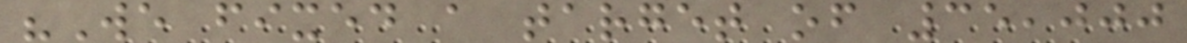"We fixed a target of 35,000
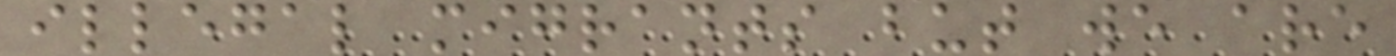illegal migrants but we are
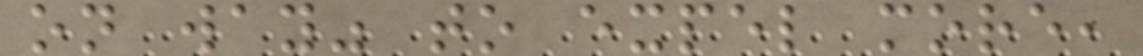on way" to expel more,
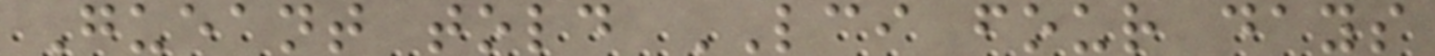Gueant told LCI four days
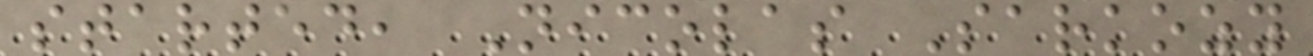started, Nicolas Sarkozy
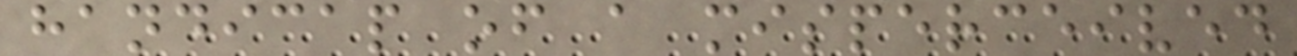handicap of a misperceived
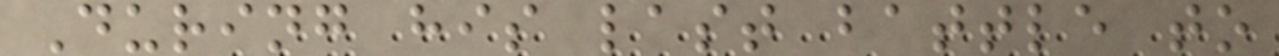During his last battle to
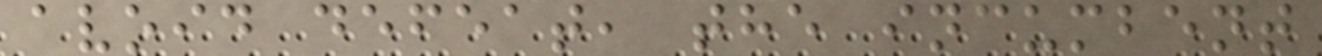avoid defeat, the incumbent
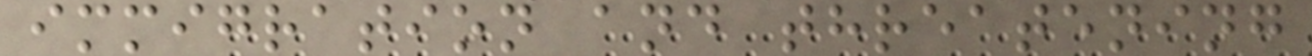immigration and threatening
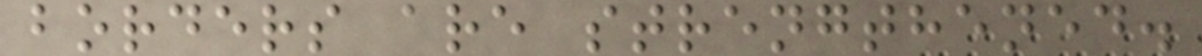borders are strengthened.
